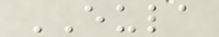EULA
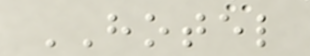HOTEL
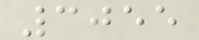3055
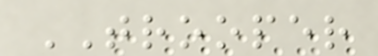TROOPER
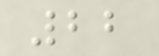22
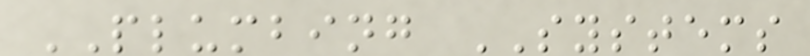PLUMBING SYSTEMS
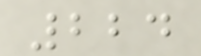224
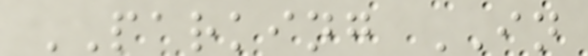PARKING IN
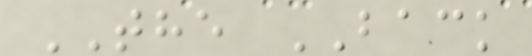THE BACK
